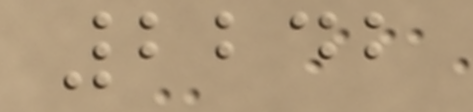2242
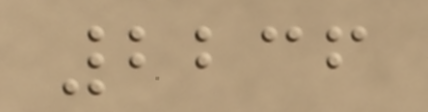2236
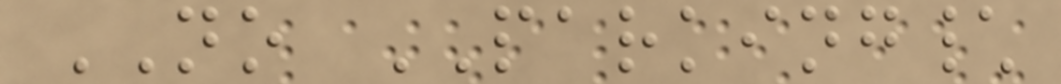NO PARKING\
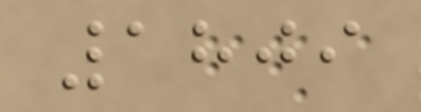1809
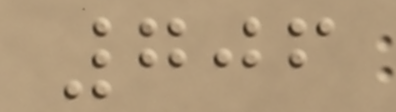706
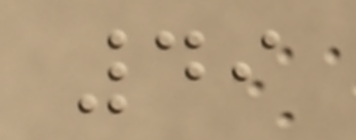49
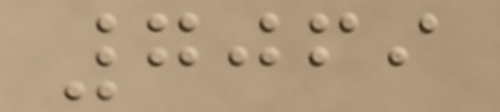7069
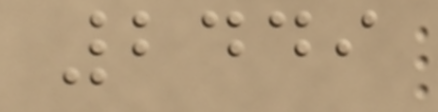2449
